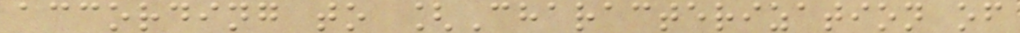according to [Characterization of
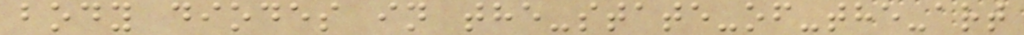body diodes in the-state-of-the-art
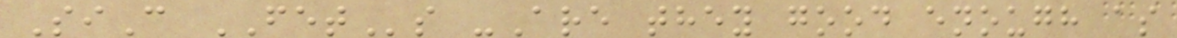SiC FETs -Are they good enough as
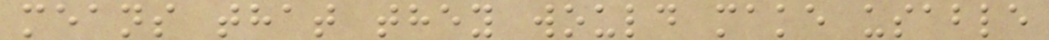means that they would make usable
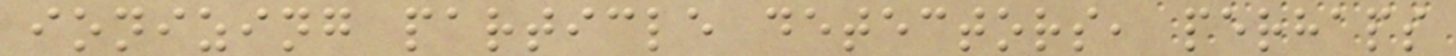ionizing particle detectors, perhaps
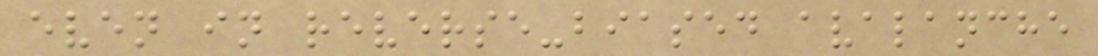even in reverse-biased avalanche
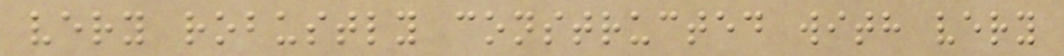very robustly constructed with very
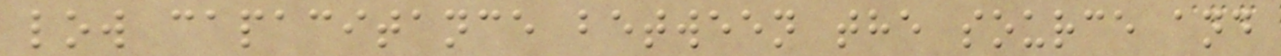low capacitance between the source and
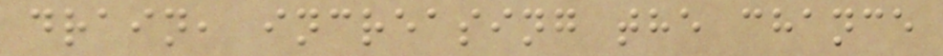drain, increasing the chance
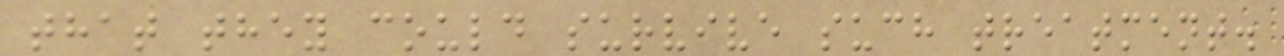that they could survive such treatment.
